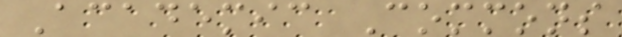Academic Commons
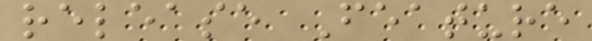release Feature
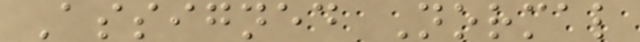Assigned Normal
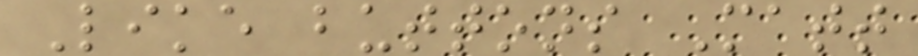Like buttons Matt
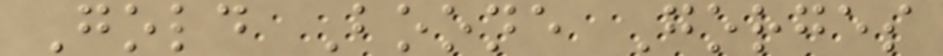Gold Boone Gorges
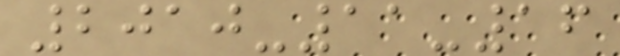2010-11-16
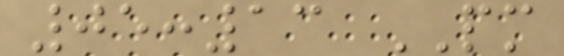05:13 PM
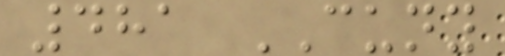481 CUNY
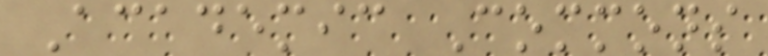Academic Commons
